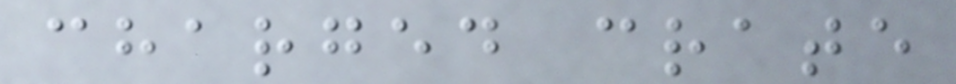charged crate
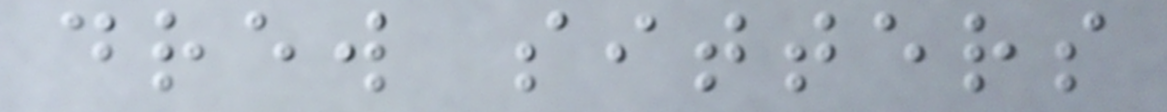drew sitters
